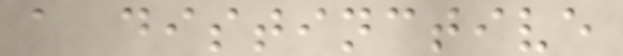a distinctive
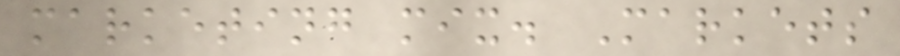marketing mix. Markets
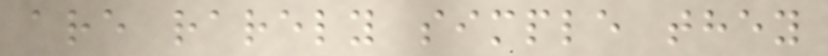are rarely simple they
